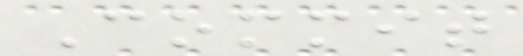Commit
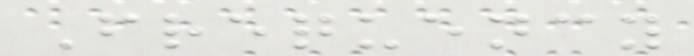Frequency
